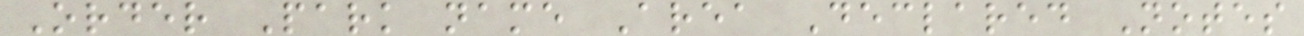Order Park name Area Declared Notes
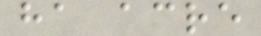ha acre
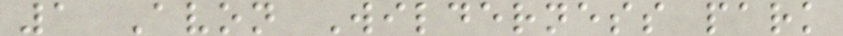1 Avon Wilderness park
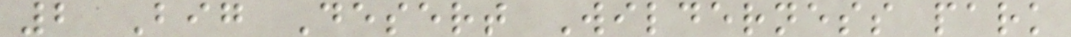2 Big Desert Wilderness park
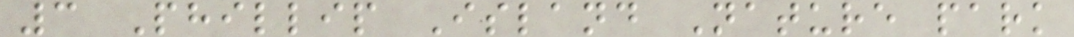3 Phillip Island Nature park
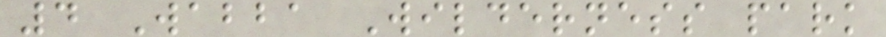4 Wabba Wilderness park
